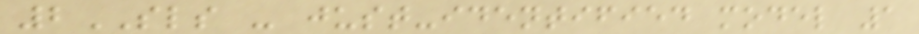2SLS - just-identified model 1
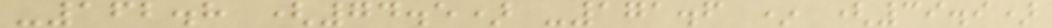-162.8 (74.5) -171.6 * (39.9)
